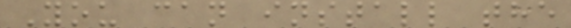You can install the
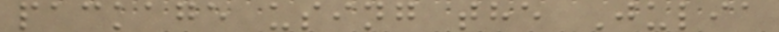package using the Julia
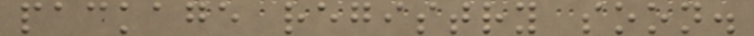package registry soon.
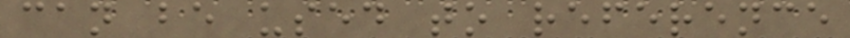can be used to reference
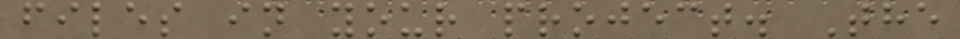files in your project. The
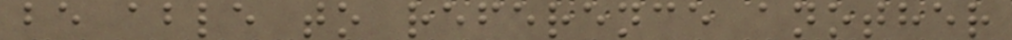be able to reference another
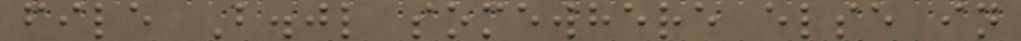file B.jl somewhere else in
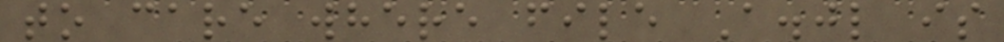to care where file A.jl is
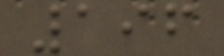196
